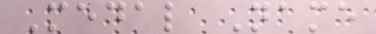Medal Name
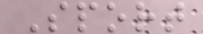Sport
